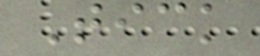Tick
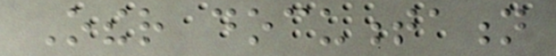Other documentation
